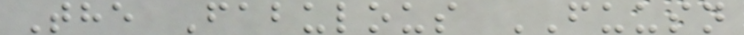The Fabulous FUUSN
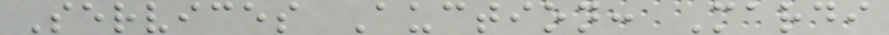Services Auction: Mardi
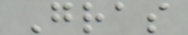Gras
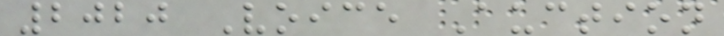2020 Voice Auction
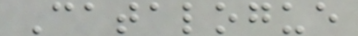Catalogue
